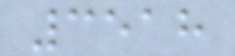3518
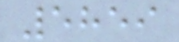5859
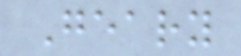Geary
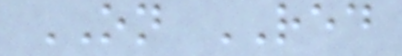ON RED
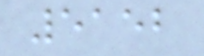5152
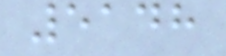5148
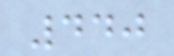440
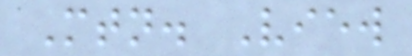Mtn. View
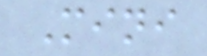Mini
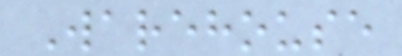Warehouse
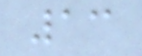13
